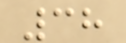38
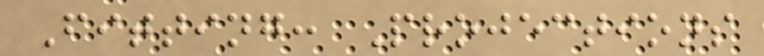Fitting: Projections
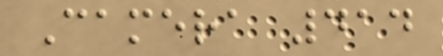Camera 414
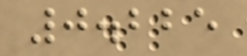0.225
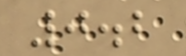0.2
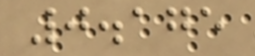0.175
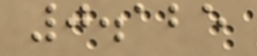0.125
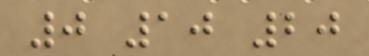0 10 20
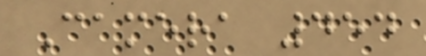Camera 454
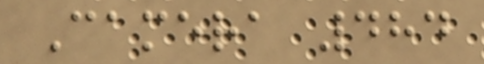Camera 484
